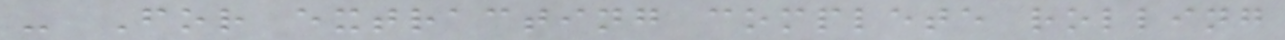- For extracting complete rolling
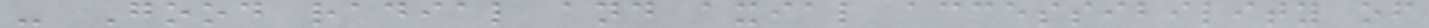- Good radial and axial accessibility of
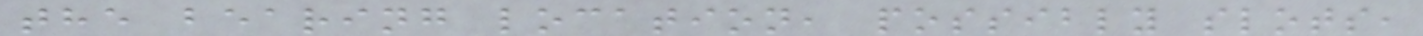the bearing location, possibly slots,
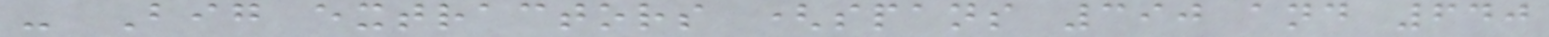- Big extractors (spans 390 and 640
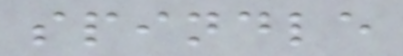spindle
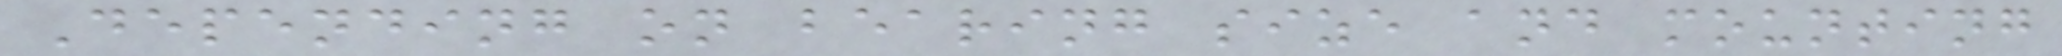Depending on bearing size and mounting
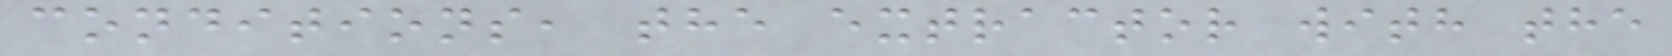conditions, the extractor with the
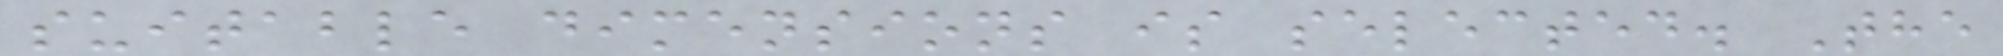suitable dimensions is selected. The
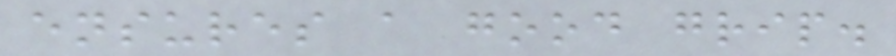ensures a good grip.
